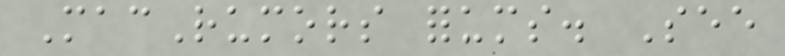MacRumors forums. See
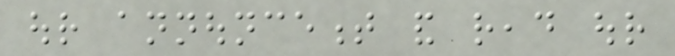our announcement and read our
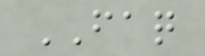FAQ
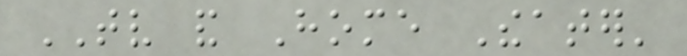TV and Home Theater'
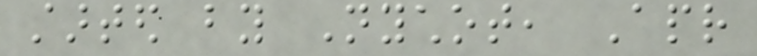started by Nychot, Apr
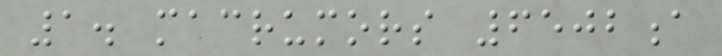1. macrumors 6502a
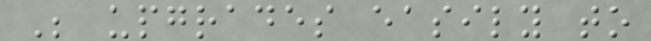Be upgrades easily to
